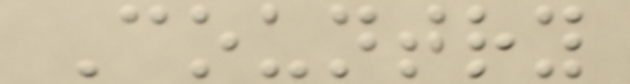Country
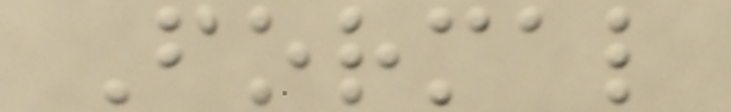Formal
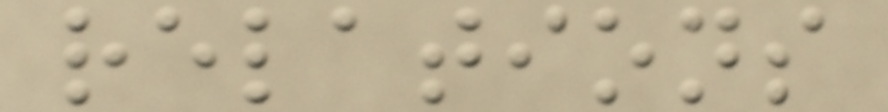relations
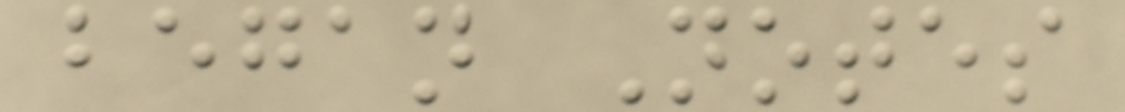began Notes
